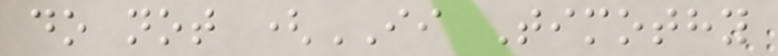do not (II Timothy
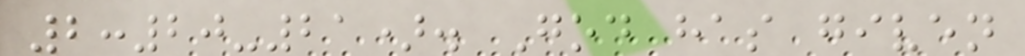2:20-21). God has given
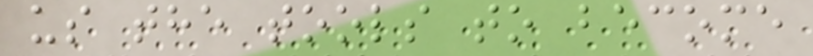us the tools to become
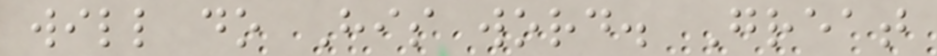will do His word. Great
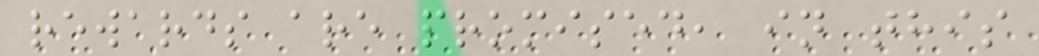rewards are promised, in this
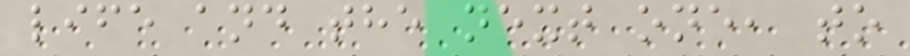life and the next one, to
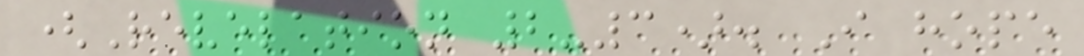(Revelation 2-3). I hope
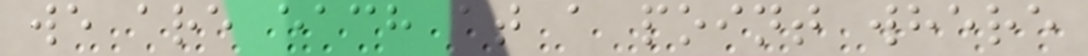we are each at a point where
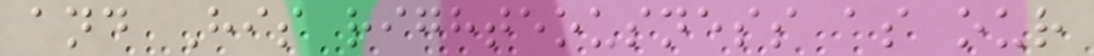and His righteousness as our
